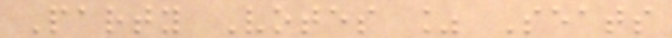Party Votes % Seats
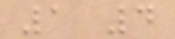1 4
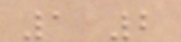1 2
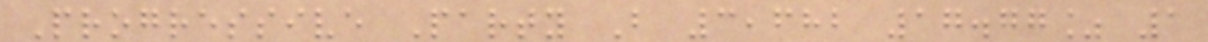Progressive Party B 3,682 17.77% 1
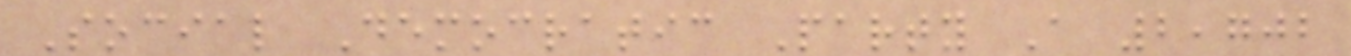Social Democratic Party A 2,702
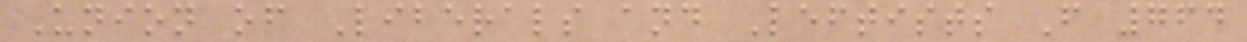Union of Liberals and Leftists F 764
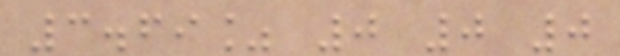3.69% 0 0 0
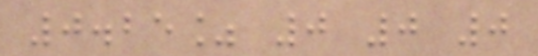0.25% 0 0 0
